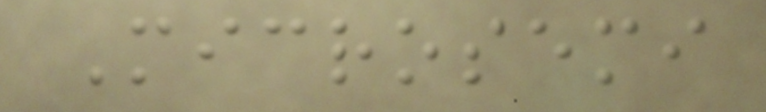Microsemi
